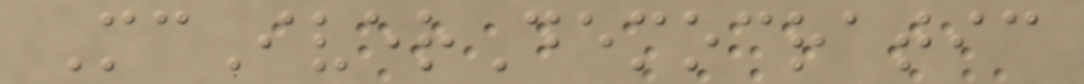McIverDemocratic
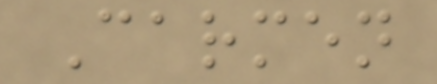Carmen
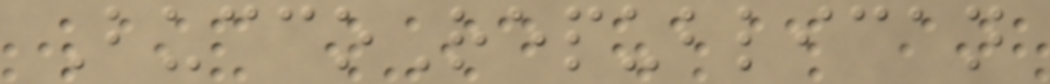BuccoRepublican
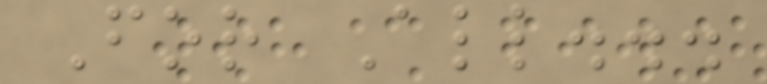For All...
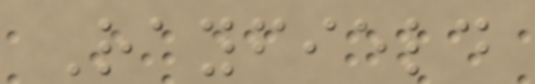Rayfield
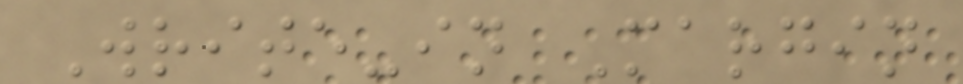Write-in Margin
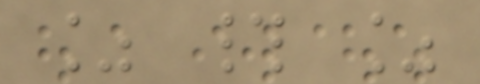% # %
